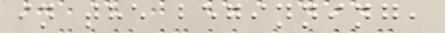in the beginning,
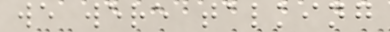we were talking
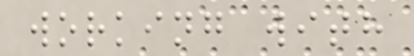working with
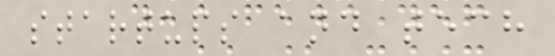startups and tech
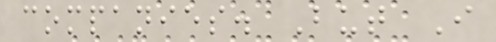companies. But I
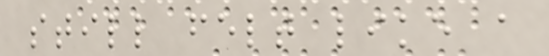still felt like a
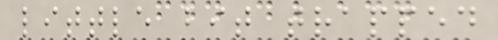little bit trapped
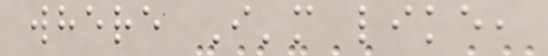where I'm like,
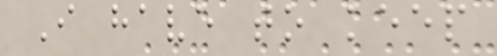I have to keep
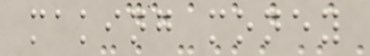making money
